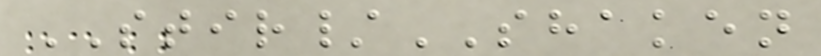STIR/SHAKEN
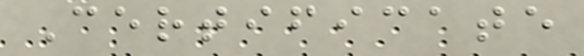Certificate
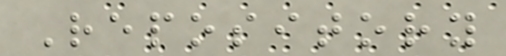Repository
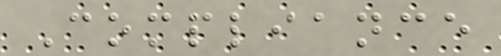Compliance
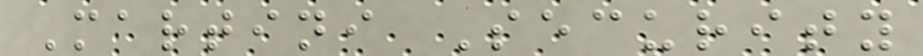Martini Security
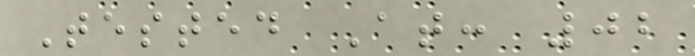Tested At: 02
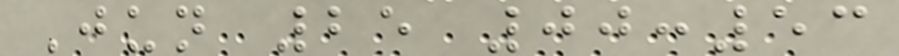Jun 25 00:53
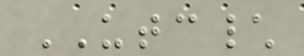UTC\
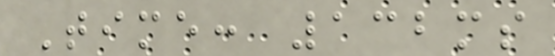Time: 132ms
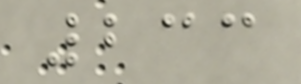233
